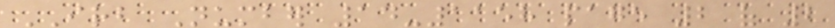IRB Number 14-1158 page 2 of 2
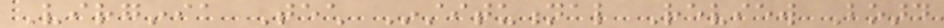Virginia Tech Institutional Review Board
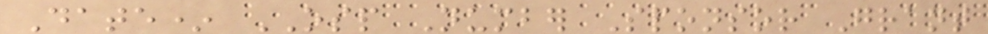Date* OSP Number Sponsor Grant
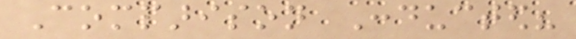Comparison Conducted?
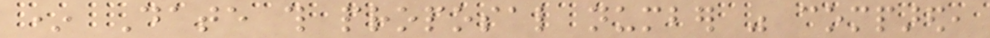* Date this proposal number was compared,
